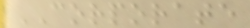CORPORATE
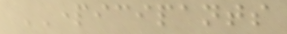PARTICIPANTS
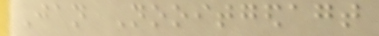Jan Nooitgedagt
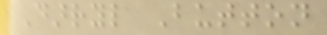Darryl Button
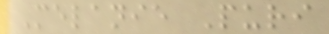Melanie Puri
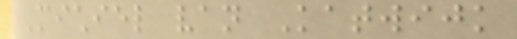Michiel van Katwijk
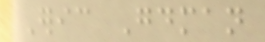Eric Goodman
